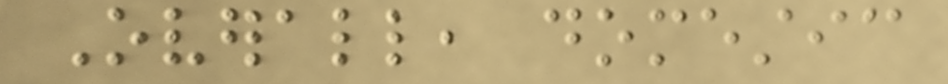Overall, domestic
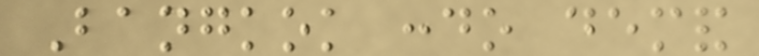Bangkok condo demand
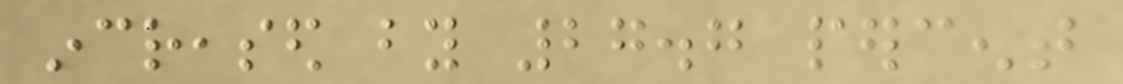increased by 27.7 percent
